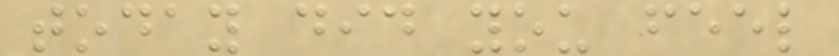today did you feel
